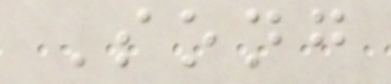Song
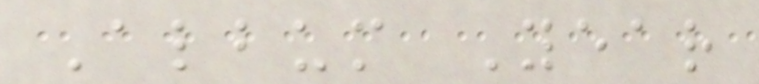Album Year
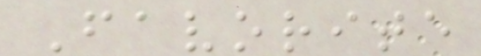Favorite
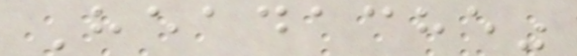Headache"
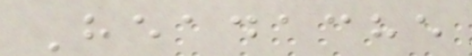Headache
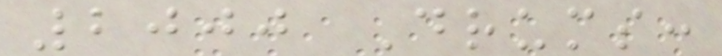2000 Drums:
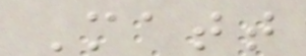Matt
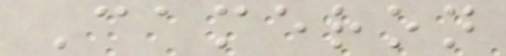Cameron
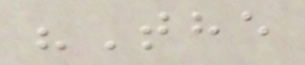"The
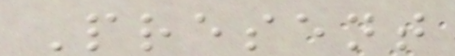Present
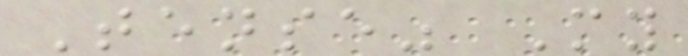Tense" My
